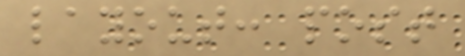layout: post
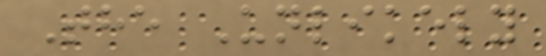The Unlikely
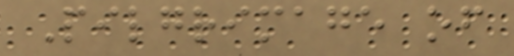Pilgrimage of
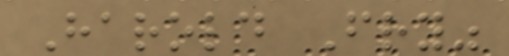Harold Fry"
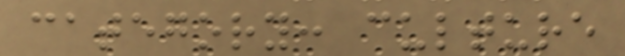category: culture
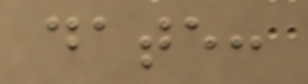date:
